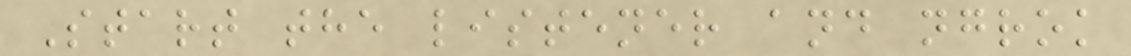Start the listener and ngrok
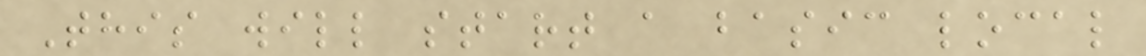This will start a basic local
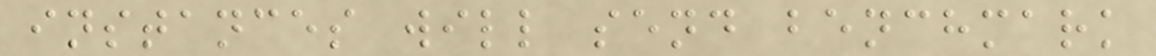instances will send benchmark
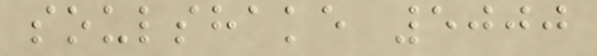soulshake 5000
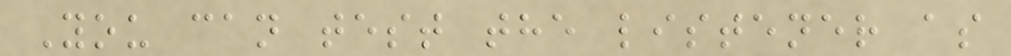You can test the listener as
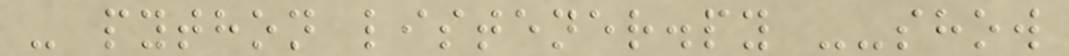- python listener.py --show
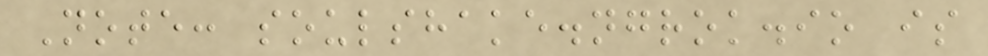Note: soulshake.ngrok.io is
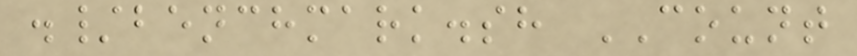./benchmark.sh COUNT
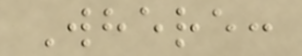Where:
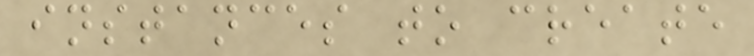instances to create
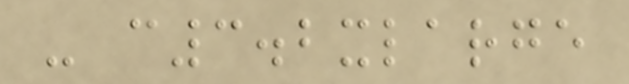- c3.2xlarge
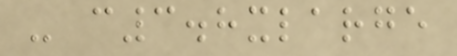- c3.8xlarge
